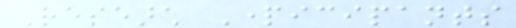Research Participants
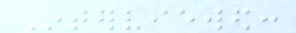Interviewed:
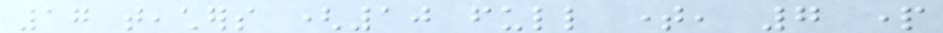17 teachers (10 full time, 7 part
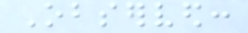Observed:
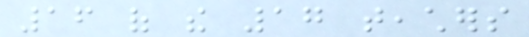16 of the 17 teachers
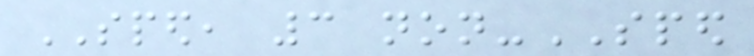SPED, 3 non-SPED
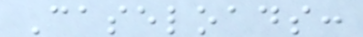Caseloads:
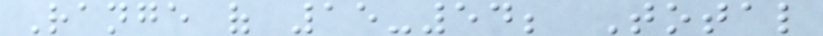Range of 15-54; Total
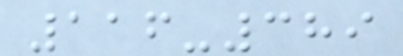116-389
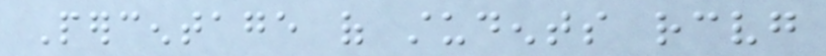Percentage of students receiving
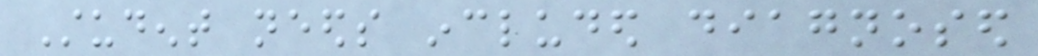Student needs included diagnosed
